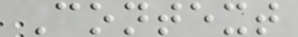Context
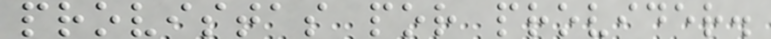provistas por provider.
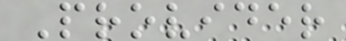Provider
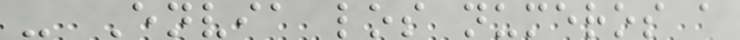- Envia los numeros a
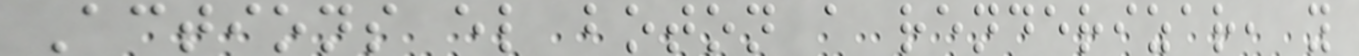Actions el boton a renderizar, y
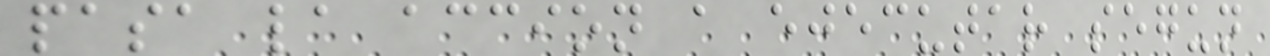pasa la accion a ejecutar segun
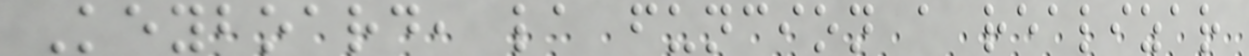Keyboard, la funcion a realizar
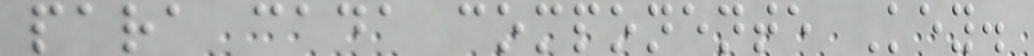para cada componente Key.
